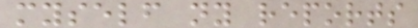myself ny reports
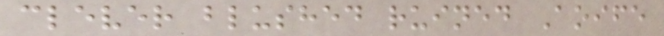clever blushed ruined Aoife
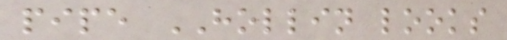pipe HOLLIN looks
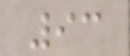93
